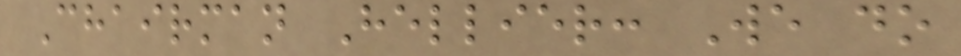Chairman Hellier: We do
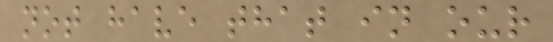not have that in our
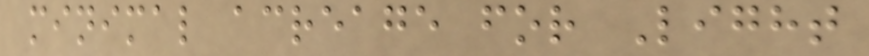minimal acreage for Light
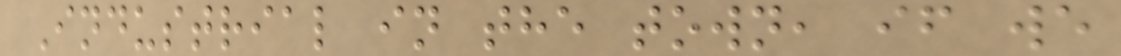Industrial in the town, if we
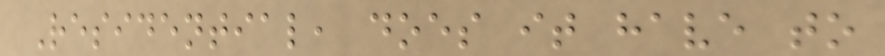Residential, does it have to
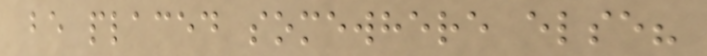be placed somewhere else?
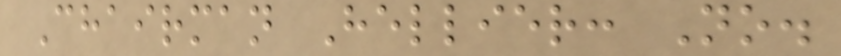Chairman Hellier: No.
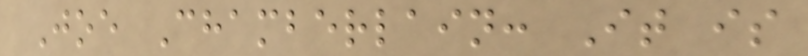Joe Chamberlain: It is
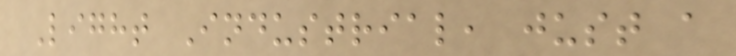Light Industrial, just a
